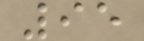95
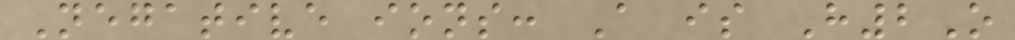Negative ions: A is H2O
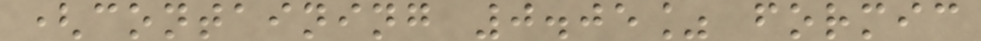(containing 0.05% formic
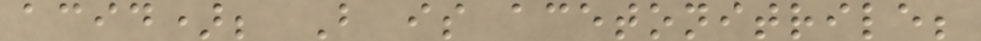acid); B is acetonitrile;
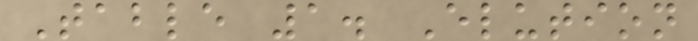Table 1. Elution
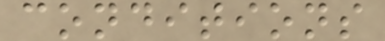conditions
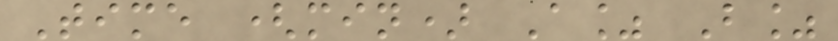Time (min) A% B%
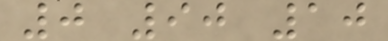0 90 10
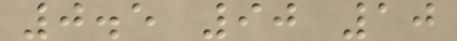0.5 90 10
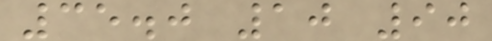35.0 10 90
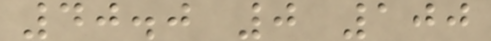40.0 0 100
